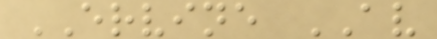ERVINE AV
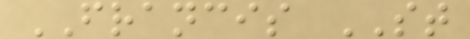FRANCIS ST
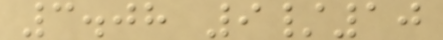3.08 9/10
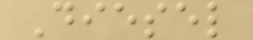Diesel
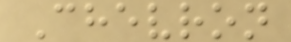Chevron
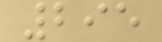295
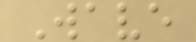Wave
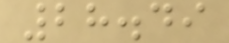28.49
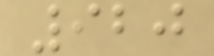920
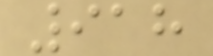918
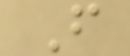F
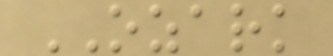OZARK
